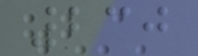230
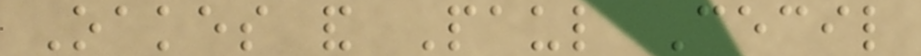Oakes and Paul Cecil
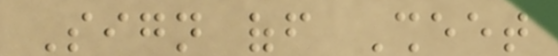Sign off Sheet
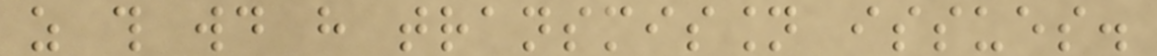as this would have transmission issues.
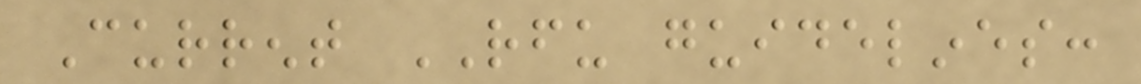Current RFU guidelines:
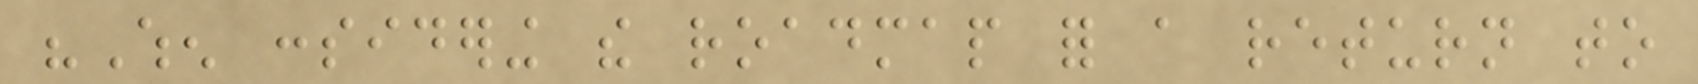"When considering the roadmap for a return to
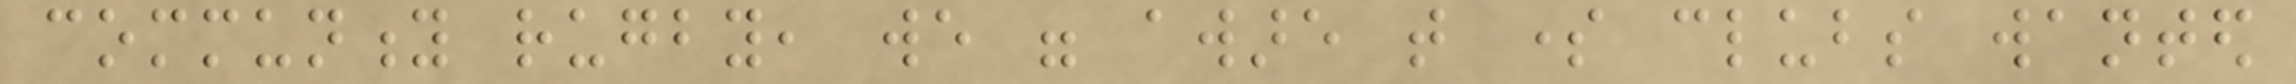community rugby, we were aware that some clubs wanted
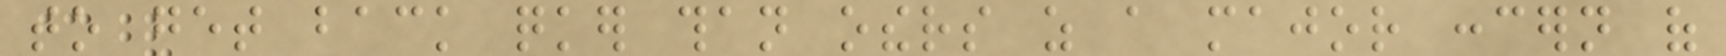to get back quicker than others as a major concern of
